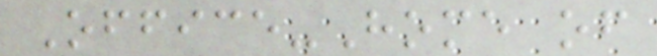Office-Home of
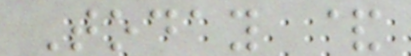Today &
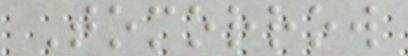Tomorrow
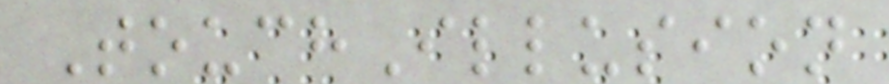TouchIllusion
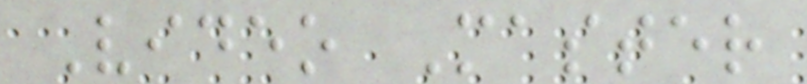Video Master
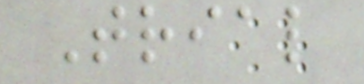Trial
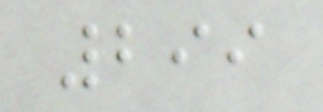299
